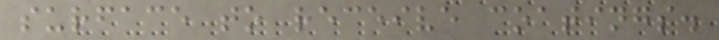surface to receive coatings.
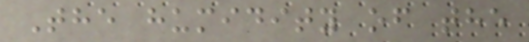The humidity of the
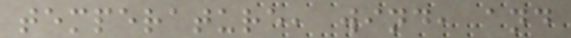temperature, wind, and
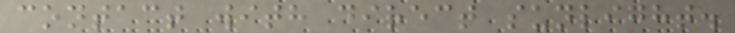contact with direct sunlight.
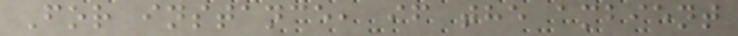For instance, if the ambient
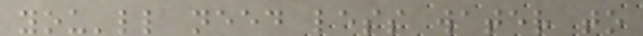you'll need less water to
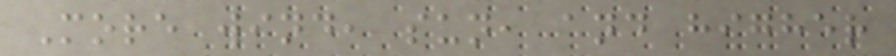More wind, sun, and higher
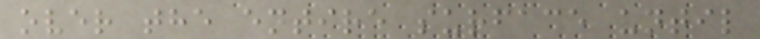over the entire surface until
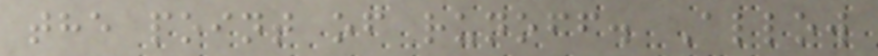the point of runoff. Allow
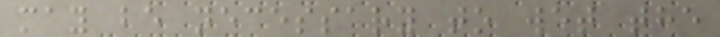may be necessary to wet the
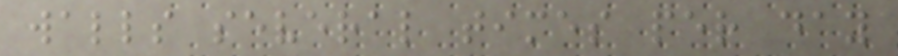walls several times per day
